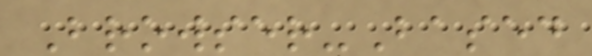Browser-Based
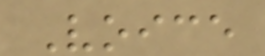Voice
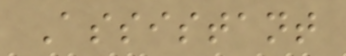Assistant
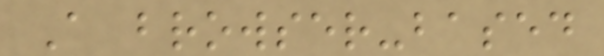A browser-based
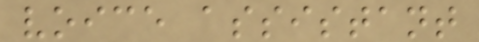voice assistant
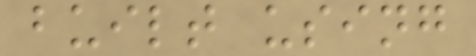built using
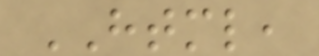HTML,
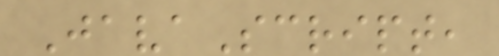JavaScript,
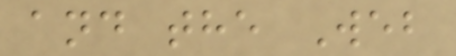and the Web
